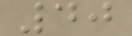40
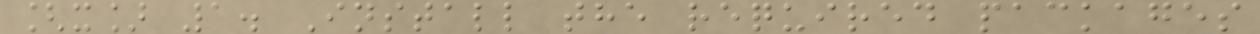[x] 1. Install the required packages
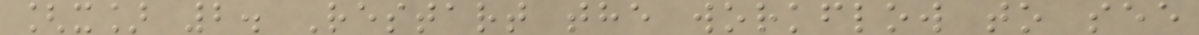[x] 2. Restart the workflow to see
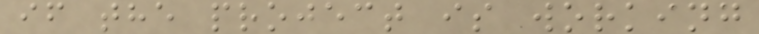if the project is working
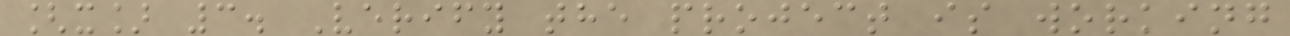[x] 3. Verify the project is working
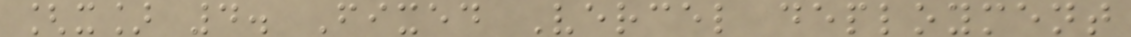[x] 4. Fixed Vercel deployment
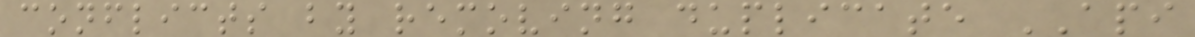conflicts by removing duplicate API
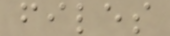files
